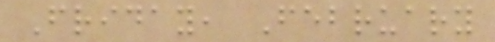Friday, February
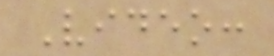Video:
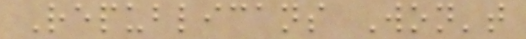Republicans Won't
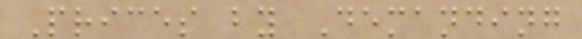Prices by Demanding
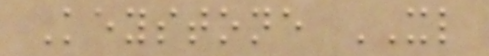Keystone XL
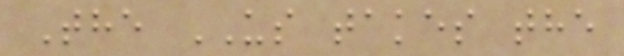The US takes the
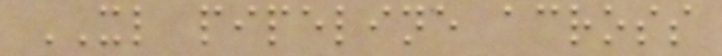XL pipeline across
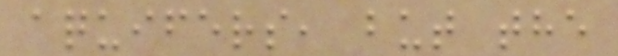aquifers, but the
